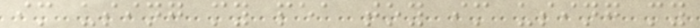im using my pea toy im using my
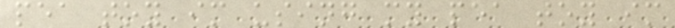pea toy im using my pea toy im
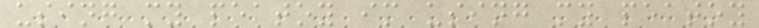using my peatoy im using my peatoy
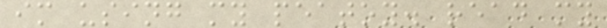im using my peatoy. read my
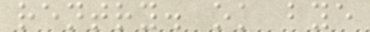rentry. ok bye
